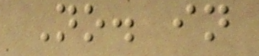No. in
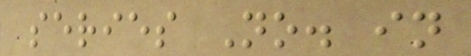series No. in
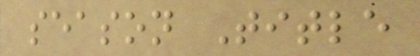season Title
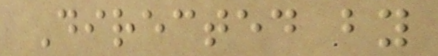Directed by
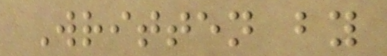Written by
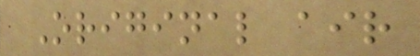Original air
